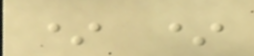* *
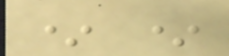* *
